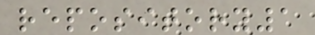repository1
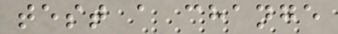test a change
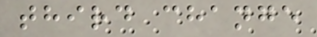third change
